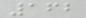162
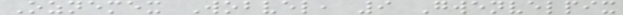Oznemex Wobvel, 9 Gwenvelpix
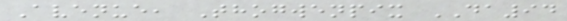Avenue, Thogwenpix DA94
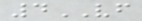4VF
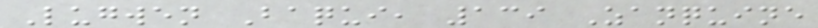Lugwen Baqui, 139 Zanquine
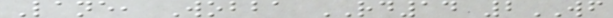Lane, Wobba RD14 2WF
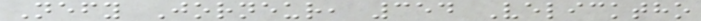Nefy Jorneur, 354 Velicktho
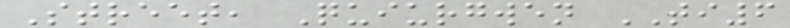Street, Quiurgwen TI6
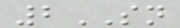2SN
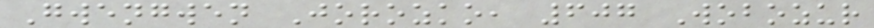Gwengwen Jorozko, 607 Wobozur
